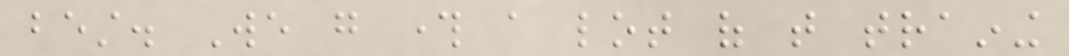best. We go through a lot of that training
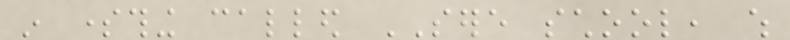in something called SERE school, which
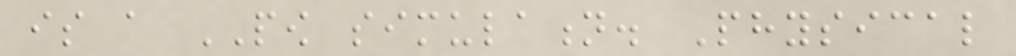is a POW simulation. Physical
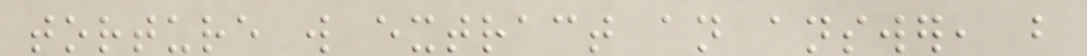torture will extract an answer, but
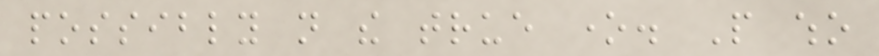possibly not the true one. People who
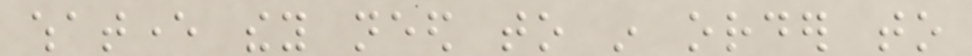whatever they need to in order to
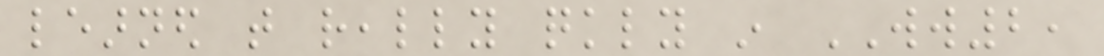learned that really quickly in WW2,
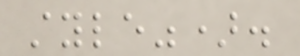style").
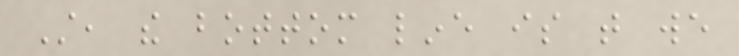Still, the bottom line is that we
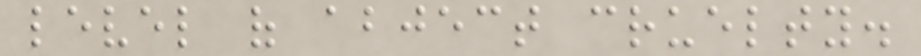level of abject cruelty.
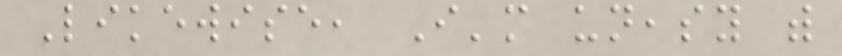Likewise, I'm uneasy with
